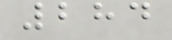284
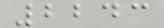2243
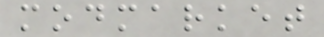modmarket
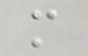m
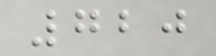720
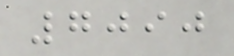7090
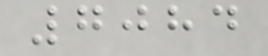7084
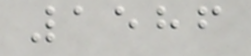1586
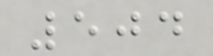504
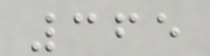365
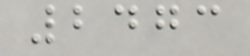2473
